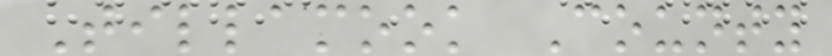Tillamook County
